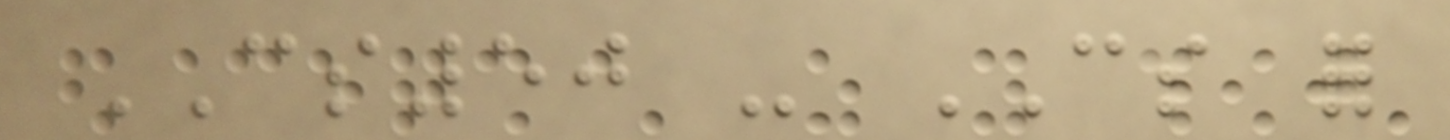CS50 - CS for
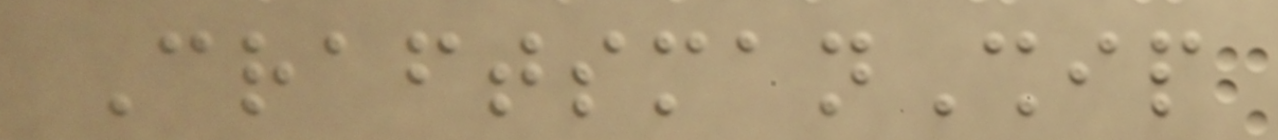CraftsmanShip
